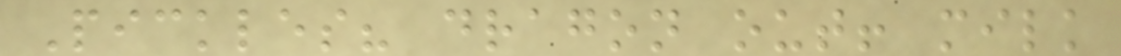Pickles? dragon out! milk
